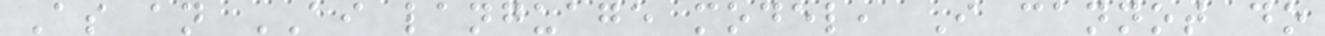As an AI language model, I cannot do
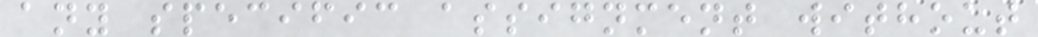any specific assignment without
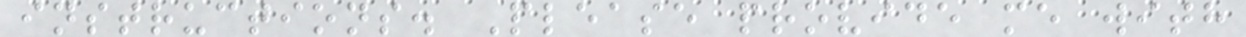instructions. Please provide me with
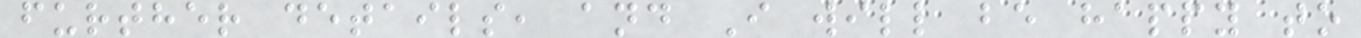further details, and I will be happy to
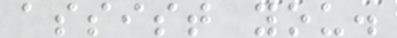assist you.
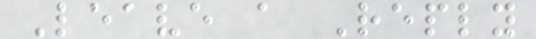Leave a Reply
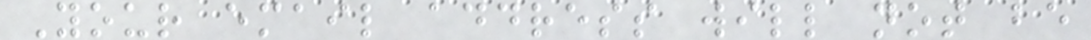Your email address will not be
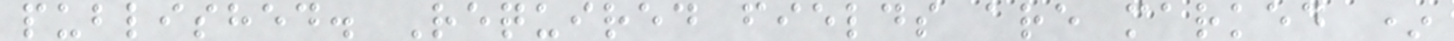published. Required fields are marked *
